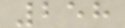258
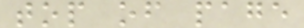top of page
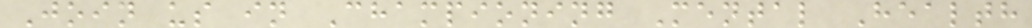Join us in Championing Mental Health
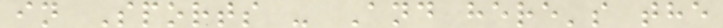in Sports - And here's the
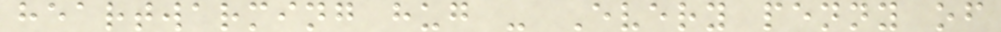heartwarming hug - Every penny of
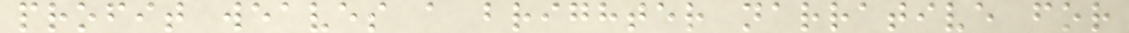profit weaves a brighter narrative for
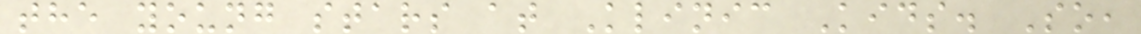the young stars at Klinic Kids. So,
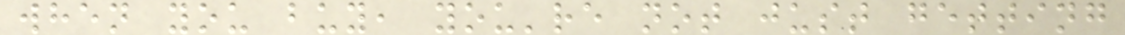when you buy, you're not just getting
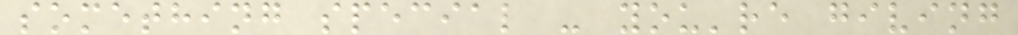something special - you're giving
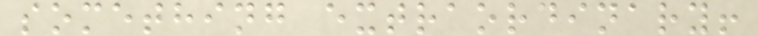something extraordinary!
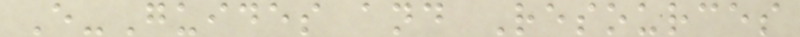E-Guides and Resources
